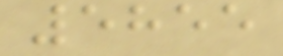5855
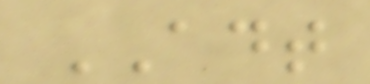ADT
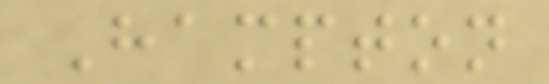Hampton
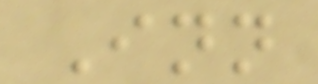Inn
